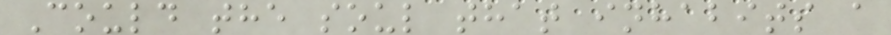Could the soul that inhabits a
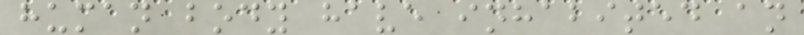human body have inhabited an
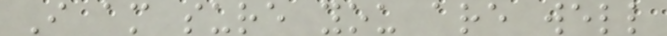I am sure you are well
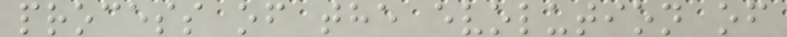process of the evolution of
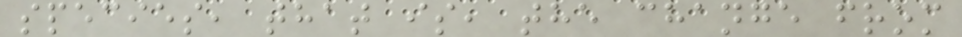species, that is, the change from
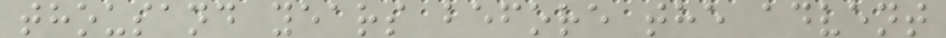thousand years before the advent
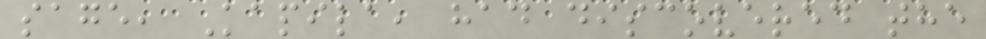sage, Kapila, had discovered the
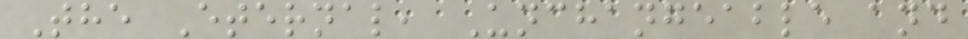The Eternal, Unchangeable and
